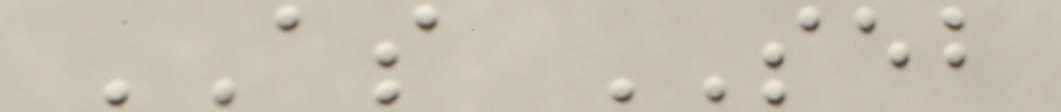AS SEB
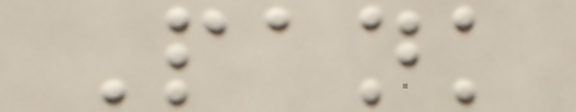Pank
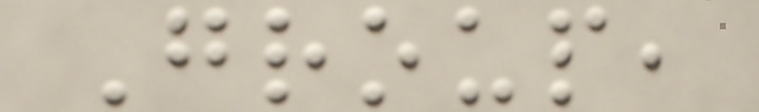Group,
